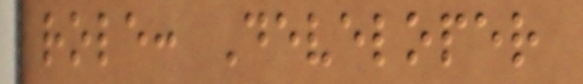role: Developer
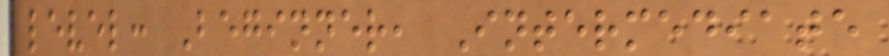level: Beginner, Intermediate
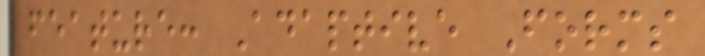feature: Adaptive Forms
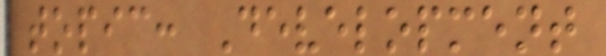topic: Development
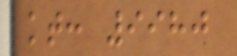kt: 9980
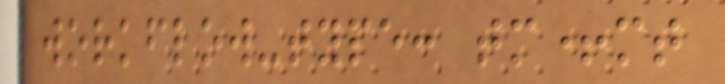workflow-type: tm+mt
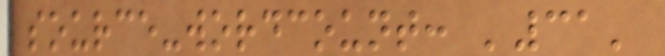source-wordcount: '31'
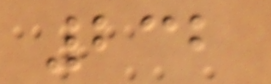232
